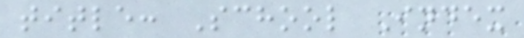title: School Index
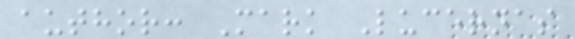author: Mark Lucernas
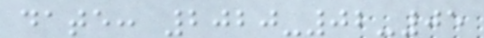date: 2020-02-05
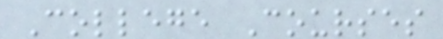College Courses
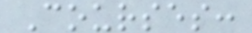Courses:
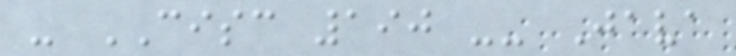- CISC 190 -- Java
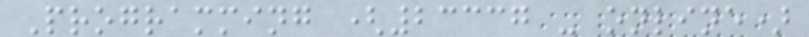Programming (23337 - online)
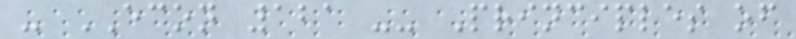- ECON 121 -- Principles of
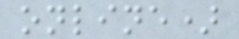online)
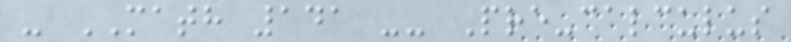- MATH 141 -- Pre-calculus
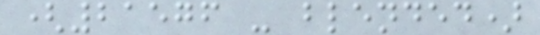(21576 - blended)
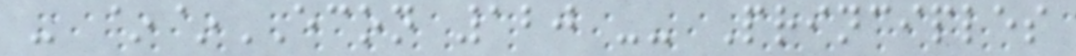- ~~ECON 120 -- Principles
